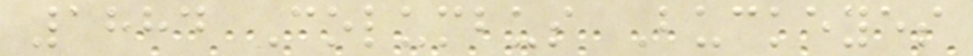1884 Columbus Buckeyes
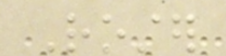Roster
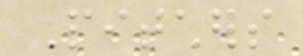Pitchers
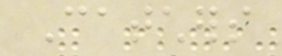Catchers
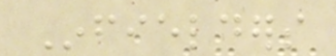Infielders
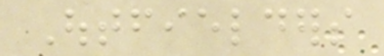Outfielders
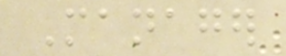Manager
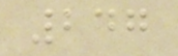247
